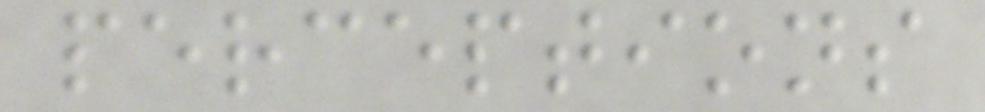perceptions
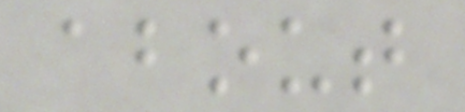about
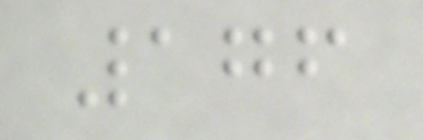176
